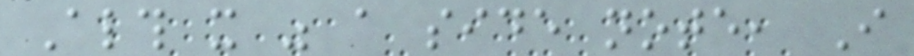Although it was a side note, I
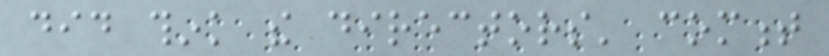did think the directors' comment
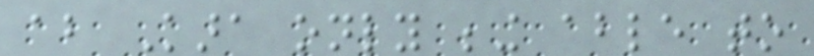about Kara only being able to
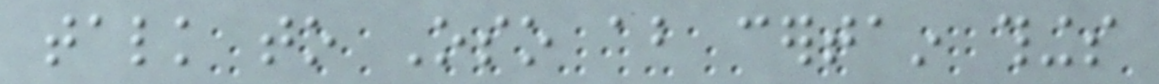talk to Oso about certain things
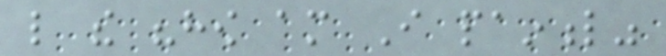like the "how am I painful"
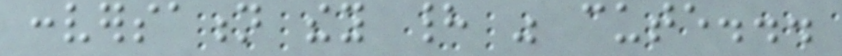conversation they had was cute...
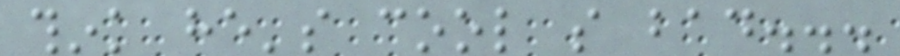think he's cool so bad...
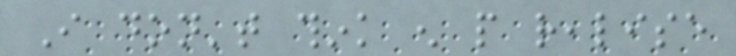I don't think enough people realise
